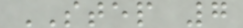STEP 7
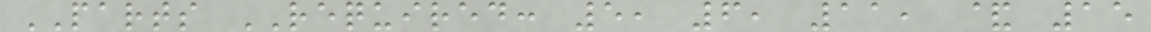PARTS REQUIRED: 5, 6, 11, & 15
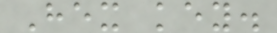Hex key.
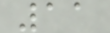11
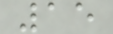15
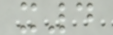x4
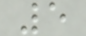5
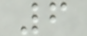6
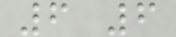6 6
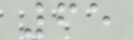65
